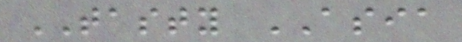TASTY ASIA
